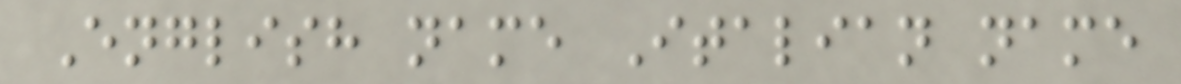English name Italian name
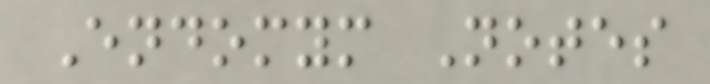Endomym Notes
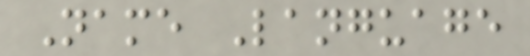Name Language
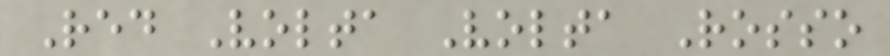Red Volta Volta Rosso
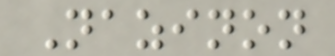Nazinon
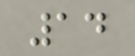14
